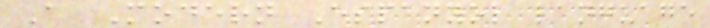A Modern Espanyol language
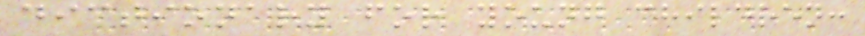dictionary for young children:
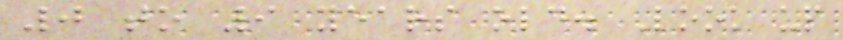0 to 9 years old. Look up
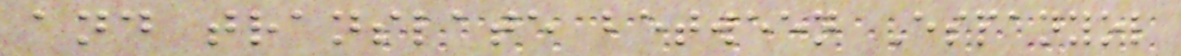and translate between Espanyol
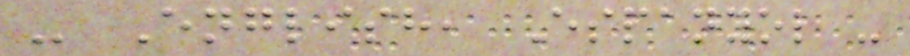- English, Espanyol -
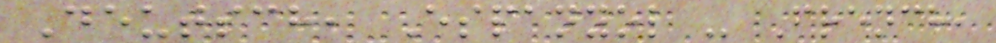Deutsch, Espanyol - French,
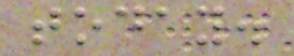today.
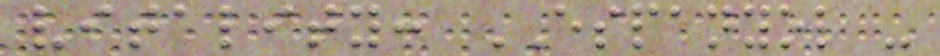vitality: ESPANYOL -
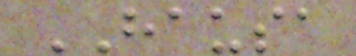HAUSA
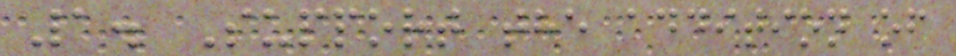1. Support the addition of
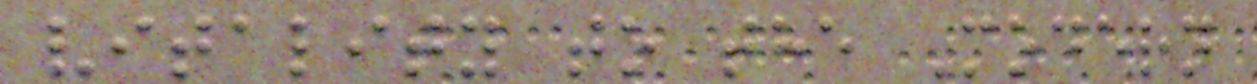vitality to the Modern
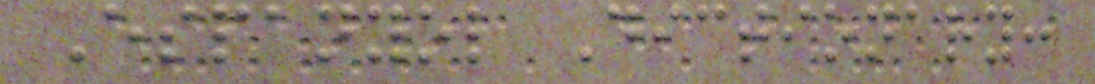Espanyol Dictionary:
